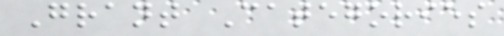Grant Categories
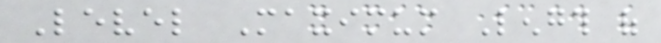Level Maximum Length of
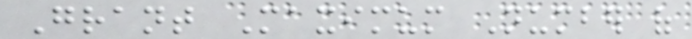Grant Maximum Number of
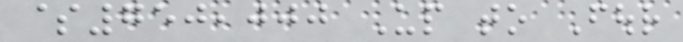$750,000 Up to Four
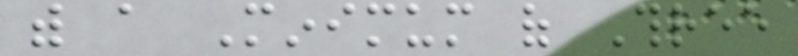with a Minimum of Three
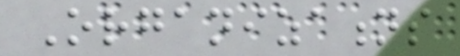Organizations
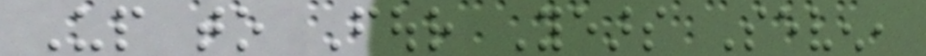Up to Four Years Seven,
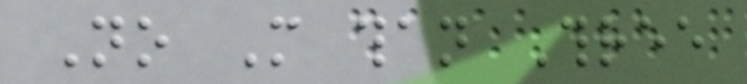No More than Three
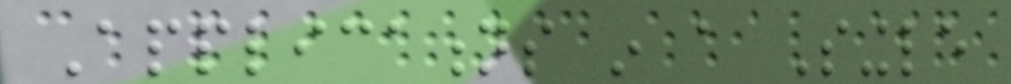Applications in a Single
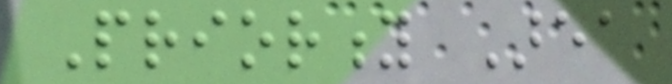Priority Area
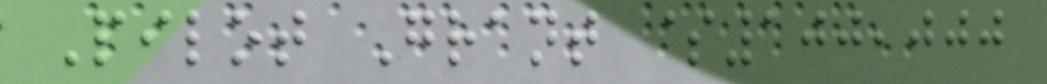Pilot Grant $100,000
